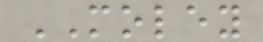MOLEY
